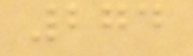274
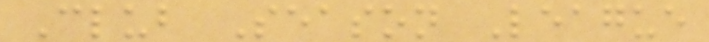Club Season League
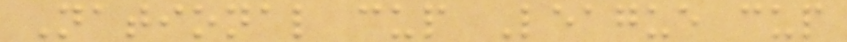National cup League cup
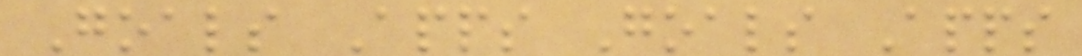Goals Apps Goals Apps
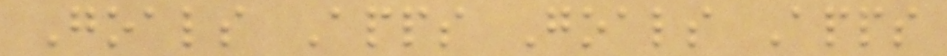Goals Apps Goals Apps
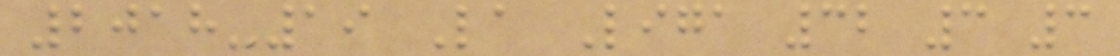2018-19 La Liga 32 3 3
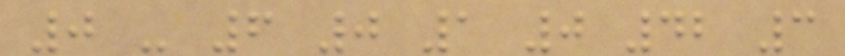0 - 6 0 1 0 42 3
